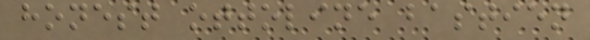honest ottoline bastien
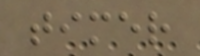timer
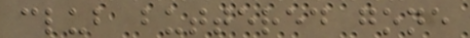club buttered gone
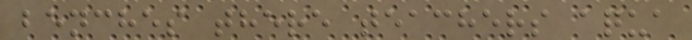benches there teachers aqua
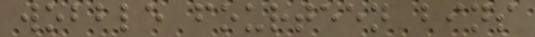wobble fourteen bins
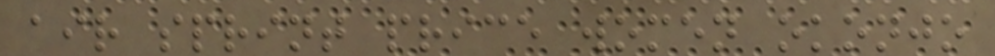air sprint price women okonjo
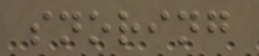snoring
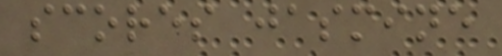scores jasmine
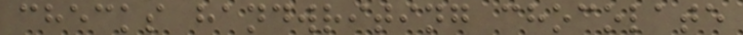checks handwriting chocolate
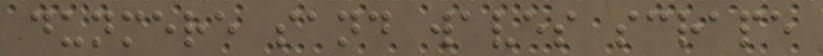dunmere sand waves scrape
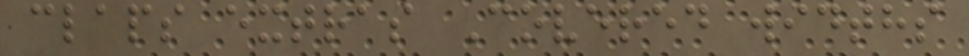claps extras Covered widths
